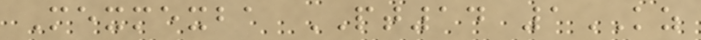Mexmexba PT14 1KZ
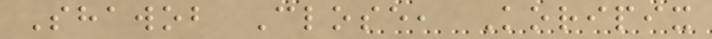Shawob Close, Koripix
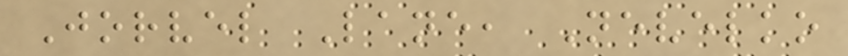Jorvel Lane, Nevelko
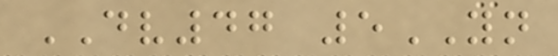DV47 5YN
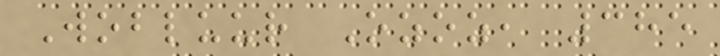Wobluur Ozoz, 385
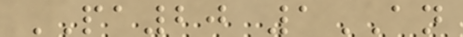PA20 1AN
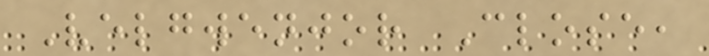Velgwenjor Close,
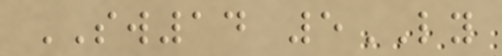SW14 5LY
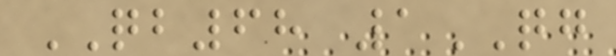QB68 1QG
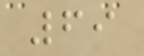69
